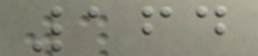164
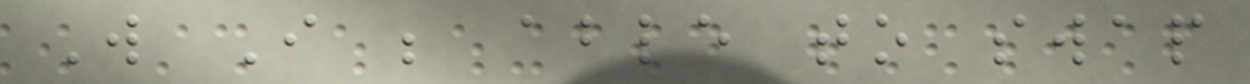Will I be able to swap
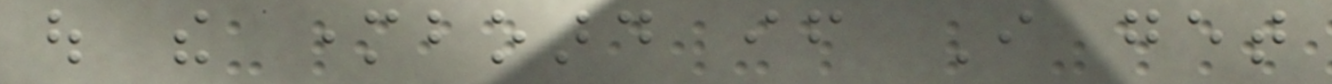out the motherboard if I get
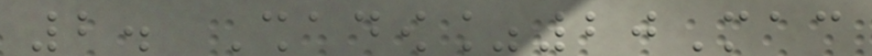2. Shadow%20Mac
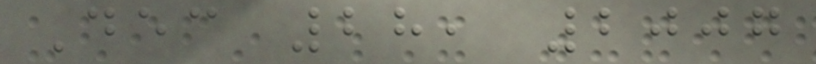Dec 28, 2007
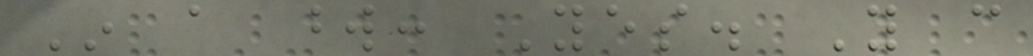In a word: Yes. You can
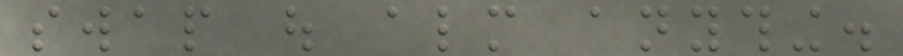swap out almost anything.
